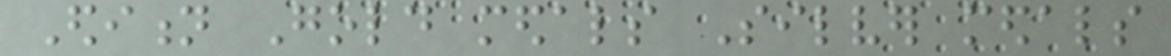Edition Gold medals Silver medals
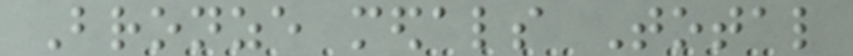Bronze medals Total
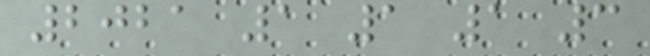2021 1 1 1 3
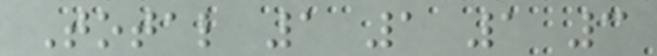Total 1 1 1 3
